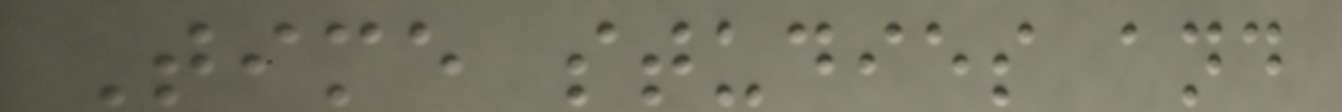Time studies and
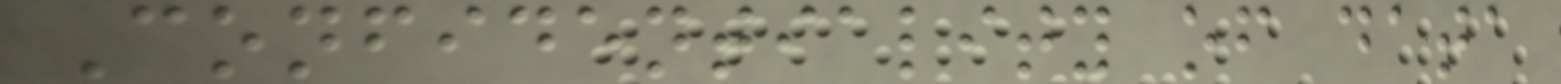Confidentiality of data
